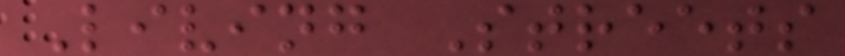Living Streets
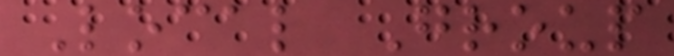Local Group
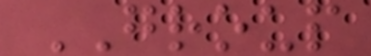GROUP
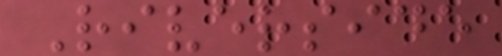Riverside
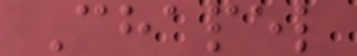Chapel
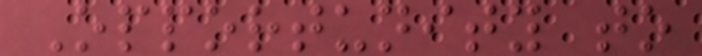Opportunity to
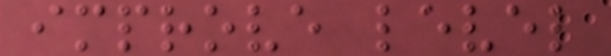improve level
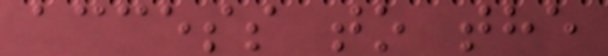access to the
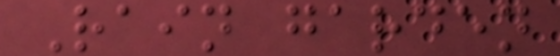Rain garden
